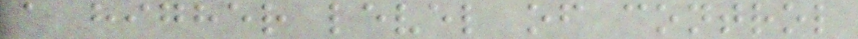a higher level of control
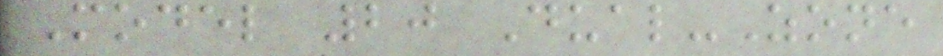Model 20 Dual-Zone
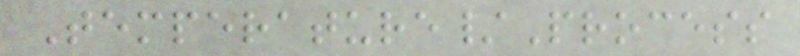Temperature/Process
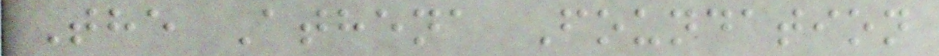The Athena Foundation
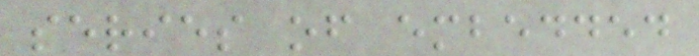series of embedded
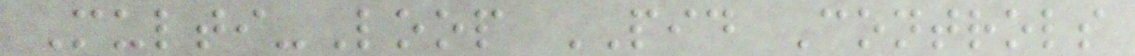Multi-Loop PID Controls
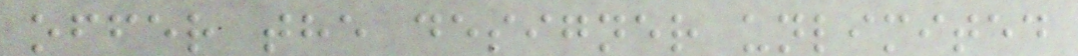offer the designer unlimited
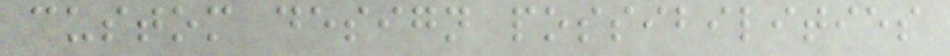custom design possibilities
